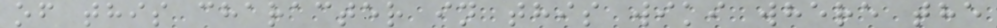of this character in this wiki where the
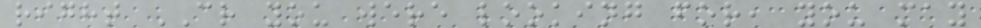right CR you were looking for, you may
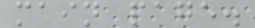main page.
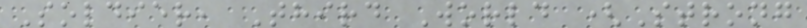Soldier, Third World (Strong
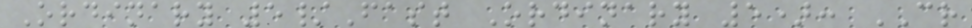Ordinary 5/Fast Ordinary 5): CR
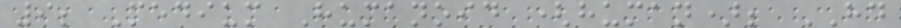9; Medium Humanoid (human); HD
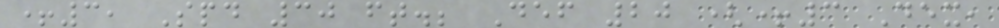+3, Spd 30 ft.; Def 20 (+3 Dex,
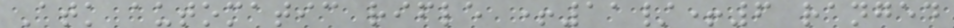Atk automatic rifle +11/+6 ranged
